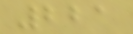221
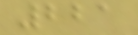221
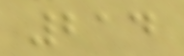214
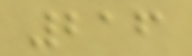216
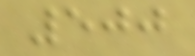500
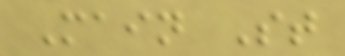Main St
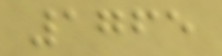1765
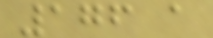176 a
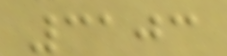3103
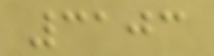3103
